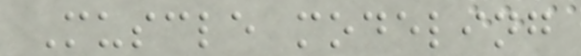Muscle modeling
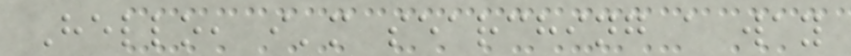Hello, i'm searching a way
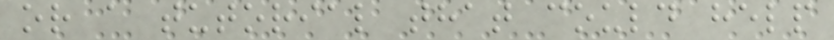or a tutorial that could help
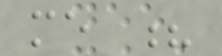me ?
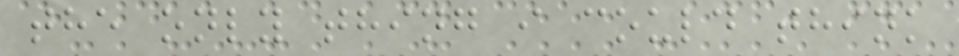the only thing i could think
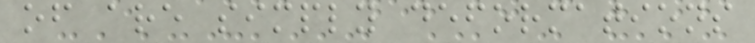of are simply deformations
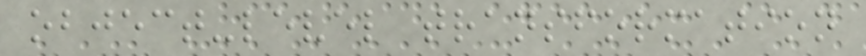object-level transformation
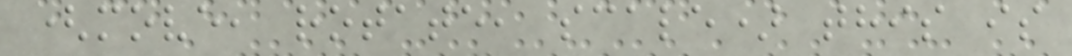(move, rotate, scale) this is
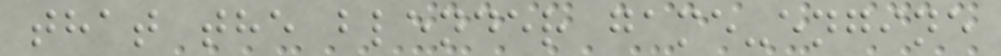that the blender game-engine
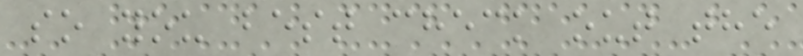so you best check out the
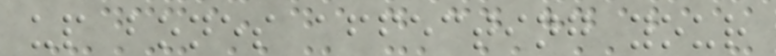up bones affecting your
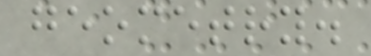geometry.
